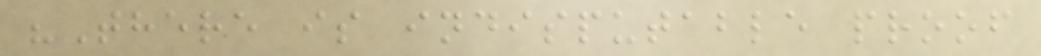"There is indisputable proof
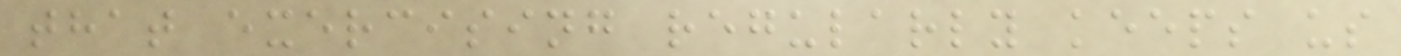that exercising regularly keeps us
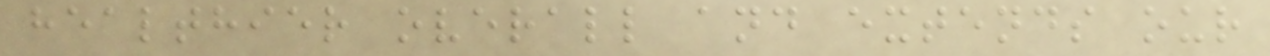healthier overall and extends our
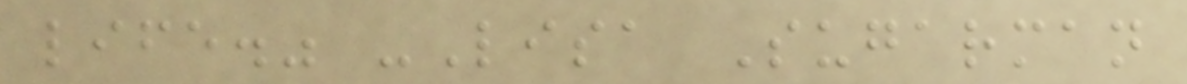life." -Lisa Sugarman
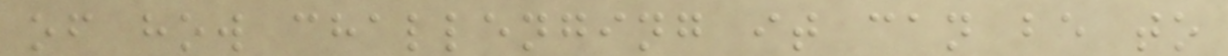of how challenging it can be to
